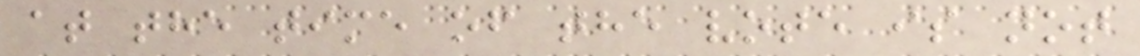at the time of the vote is not
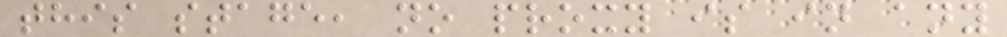this stage, no proxy is in any
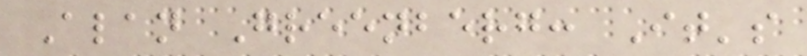Alan Greenberg: It's
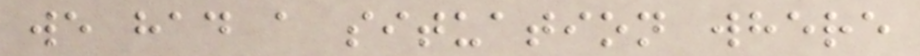we had a situation where
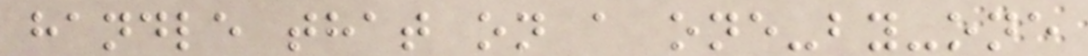handle that on a one-by-one
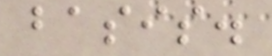basis.
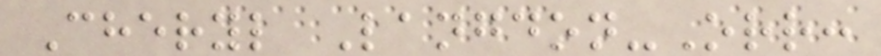Cheryl Langdon-Orr:
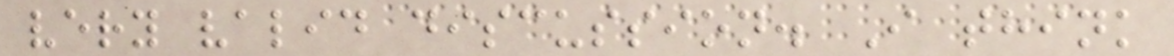very valid discussion. I think
